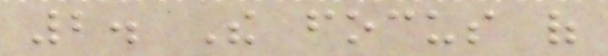2. The focus of
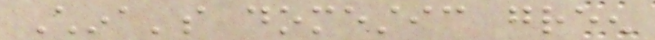China's domestic green
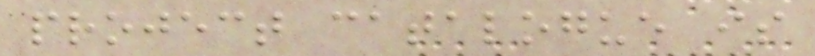project catalogue is
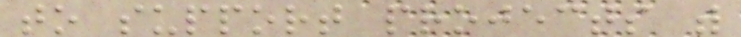to support projects with
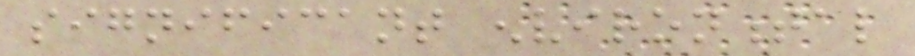significant environmental
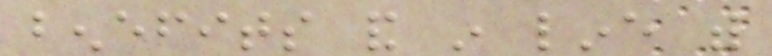benefits and in line with
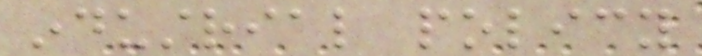industrial policy
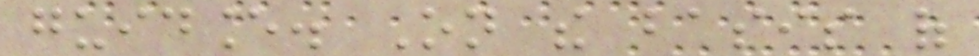guidance. On the basis of
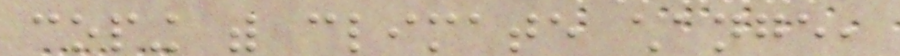coping with climate change,
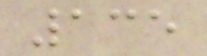135
